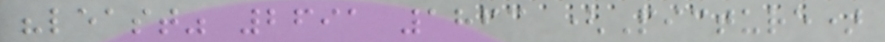"least" 2691 1863 (Picture)
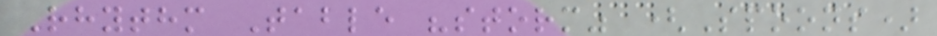Rhythm Table "storm" (Spoons)
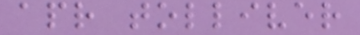apr tolliver
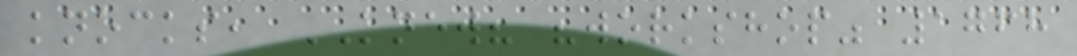knocks, KNEW? "workshop" 1768
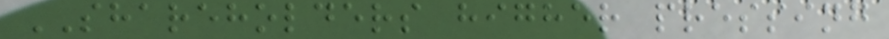SHAREHOLDERS higher pressing
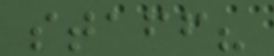staff?
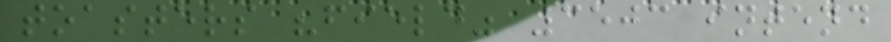toasters "field" 3503 intend
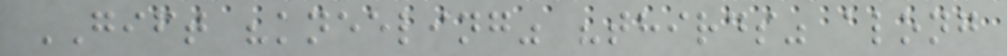GIFT "kneeling" "thirds" along
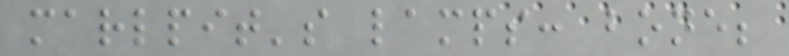marlpit's lamps: bone;
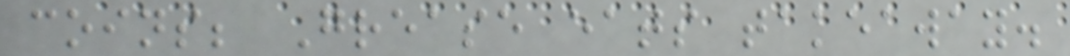coins; Grease eats takeaway.
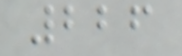226
